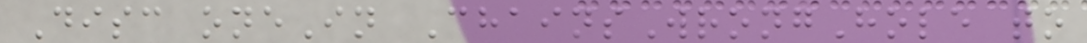Disc oneIn ChainsWrongHole to
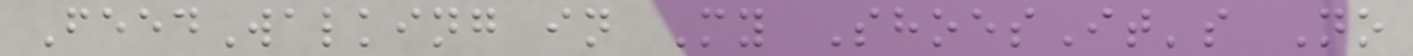FeedWalking in My ShoesIt's No
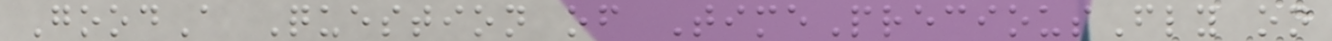GoodA Question of TimePreciousFly on
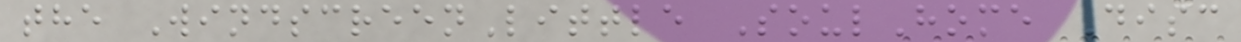the WindscreenLittle SoulHome Disc
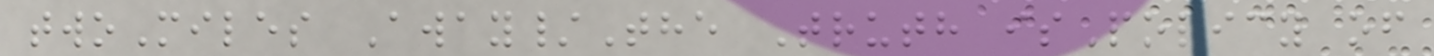twoMiles Away/The Truth isPolicy of
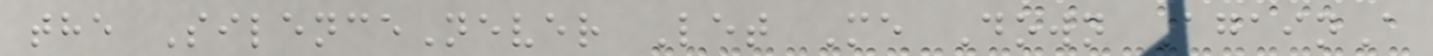the SilenceNever Let Me Down AgainA
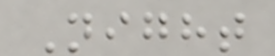Night
